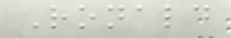Ronald
